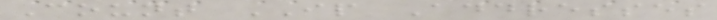Count IP Addresses
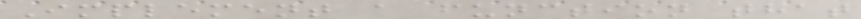Implement a function that
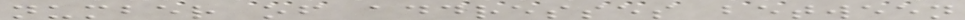number of addresses between
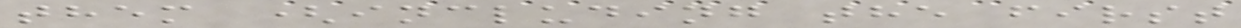them (including the first
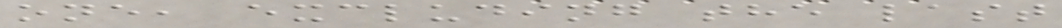one, excluding the last
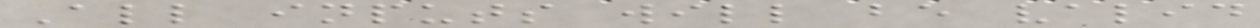All inputs will be valid
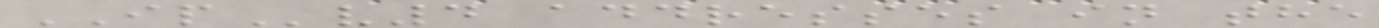IPv4 addresses in the
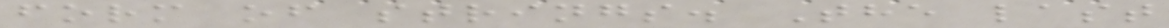form of strings. The last
